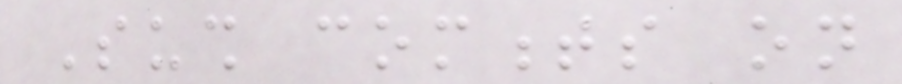Sush comments on
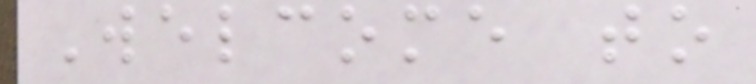Welcome to
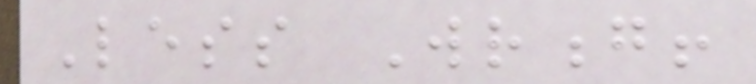Less Wrong!
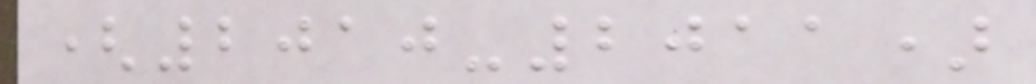(2010-2011)
